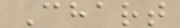Chart
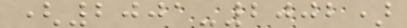(2001-2002)
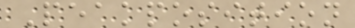Peakposition
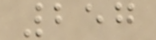257
